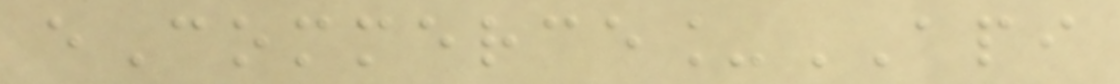eCommerce_API
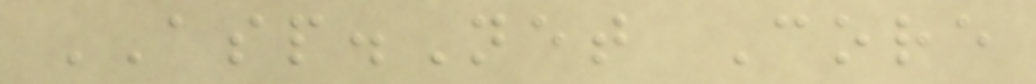ASP.Net Core
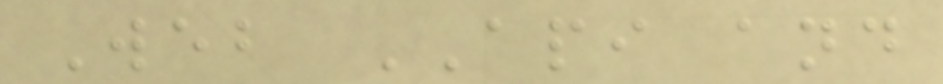Web API and
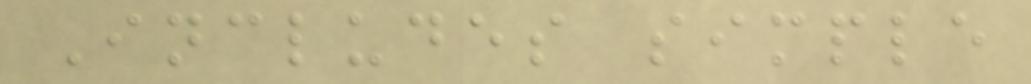Includes simple
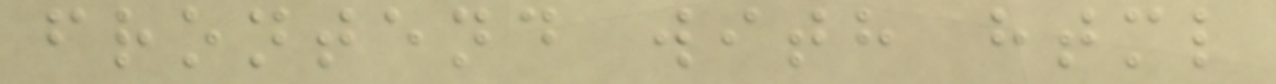frontend with html
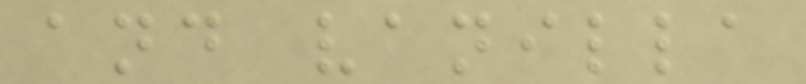and vanilla
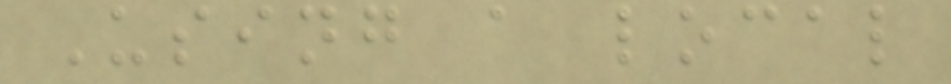Using a local
